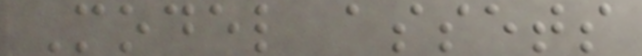Model assets
